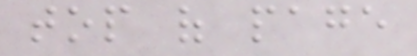top of page
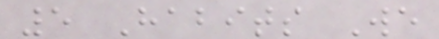5 Habits We
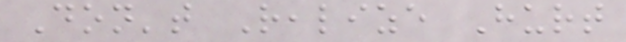Don't Realize Hurt
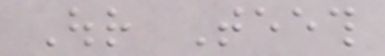Our Teeth
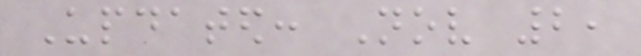Updated: Nov 2,
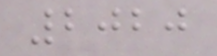2020
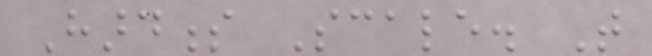Hardness Scale. That
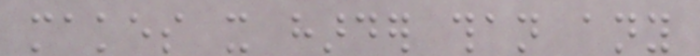makes it harder than any
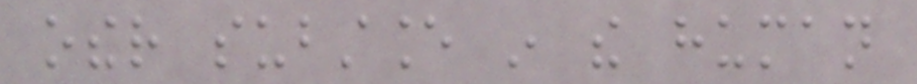other substance in the human
